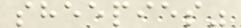sheepies"
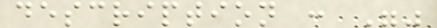description : ""
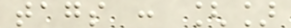tags : []
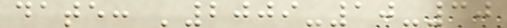date: '2009-10-30
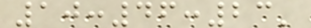10:46:23'
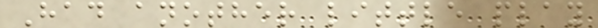Had another little play
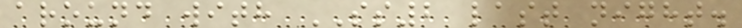around with SS2 last night.
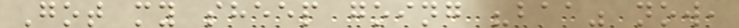Got my sheep going "baa" now,
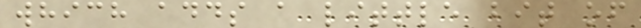which adds a little bit of
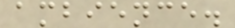ambience.
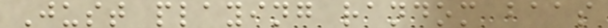Just playing random baas
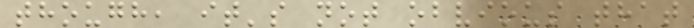though, it's not obvious that
